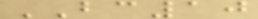BC10
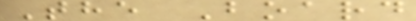The Board
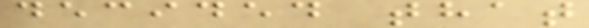decided that
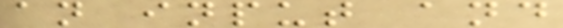an input and
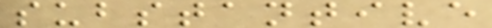substantive
